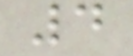4
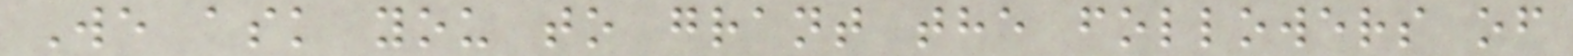We ask you to grant the followers of
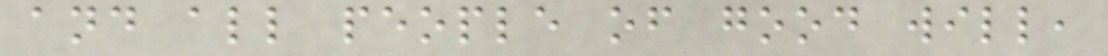and all people of good will,
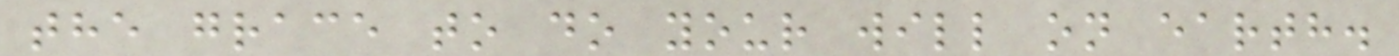the grace to do your will on earth.
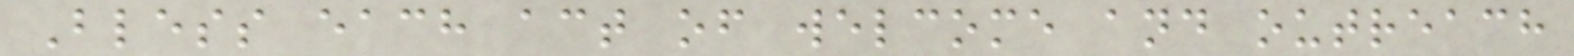Bless each act of welcome and outreach
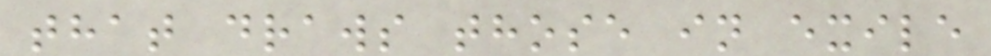that draws those in exile
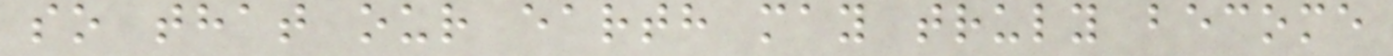so that our earth may truly become
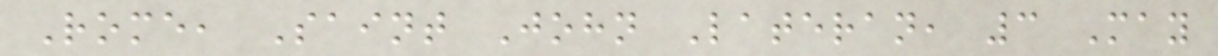Rome, Saint John Lateran, 3 May
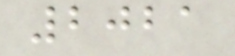2021
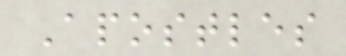Apostles
